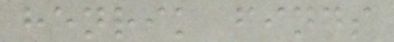henrik finds
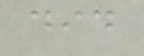did
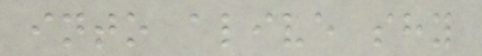into alive shy
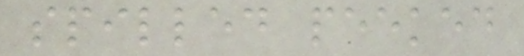spilled peeked
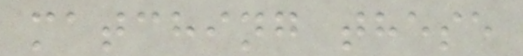matching these
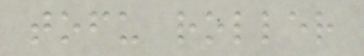tofu roller
